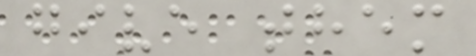give them
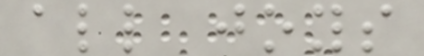all joys
